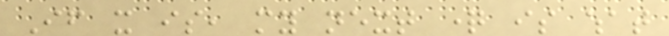If it is, my next question is what
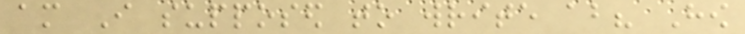am I supposed to write about? How
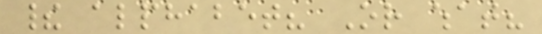their alphabet? Or what?
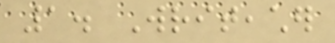1. Writeacher
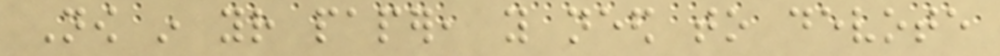Now in your paper, you need to devote
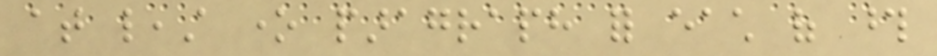at least one paragraph for each of those
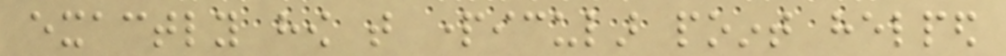exactly how that particular point helped
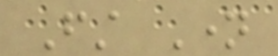First Name
